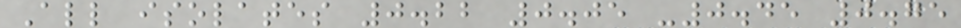All isolates 0.22 0.05 -0.45 0.75
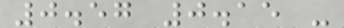0.57 0.15 -
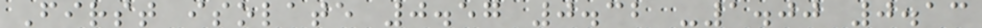First isolate 0.57 0.32 -1.00 0.13
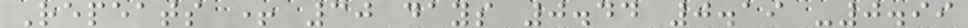Repeats + 30 days 0.44 0.19 -0.99
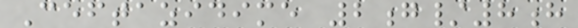Ceftazidime 2g/8h
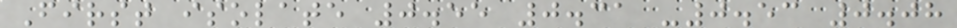First isolate 0.55 0.31 -0.53 0.08
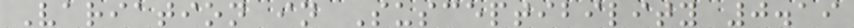Variation in Susceptibility 0.19
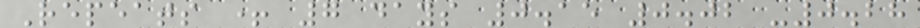Repeats + 7 days 0.15 0.02 -0.28
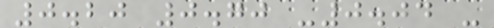0.20 0.70 -0.04 -
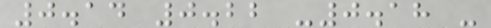0.14 0.22 -0.18 -
